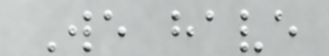We have
